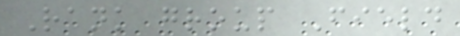Rank group Field
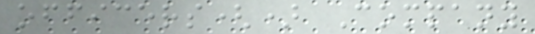officers() Company
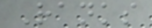Ranks
